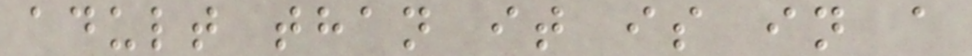adult than it is in a
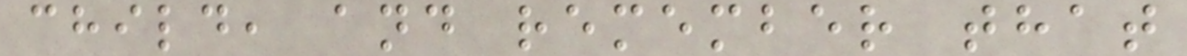child, and remember that
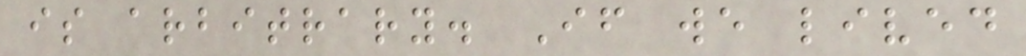is arbitrary. If we lived
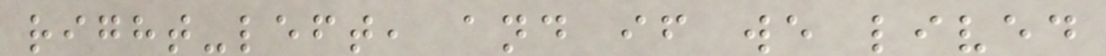right-left, and if we lived
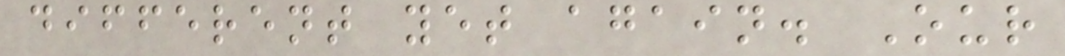different yet again. Our
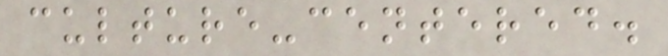culture-centered.
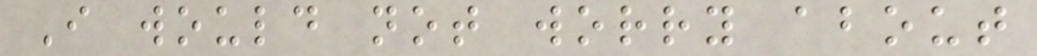I would not worry about
